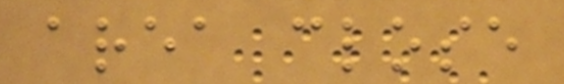area close
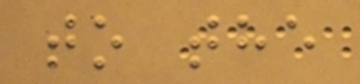to the
